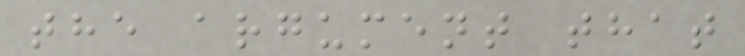the argument that
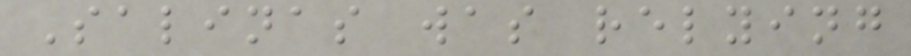Salinas was relying
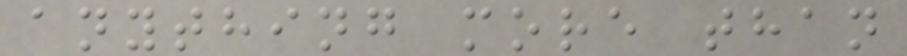anything more than
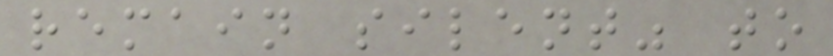remain silent" to
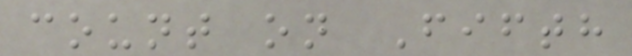count on Fifth
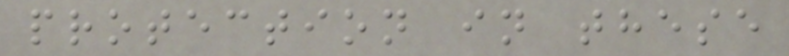protection in these
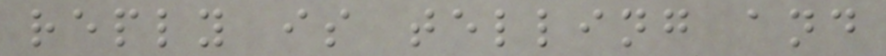reply is telling and
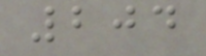204
